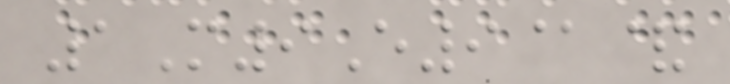1M9E9@&
